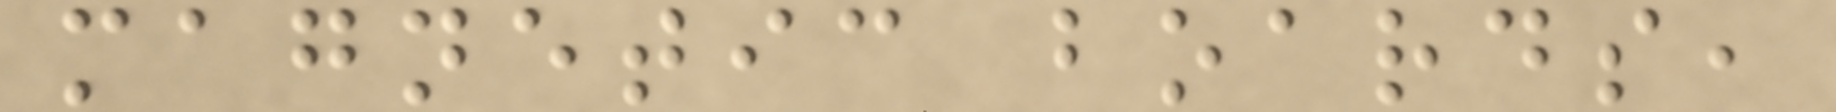magnetic boards,
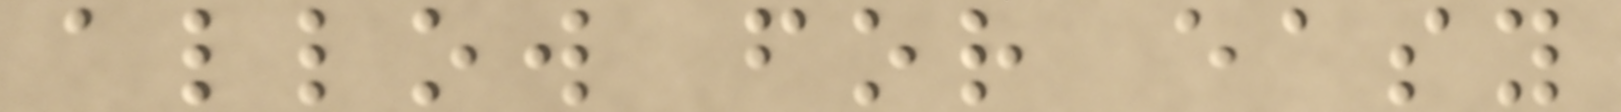allow for easy
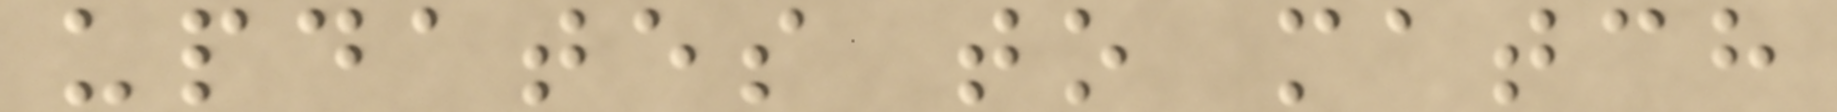updates to match
